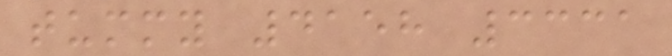tummy 4158 3331
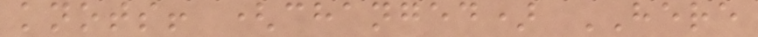knots! (changed) HERE
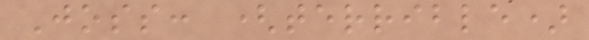Joss: (terrible)
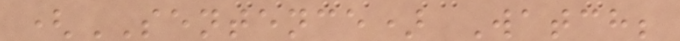(SENTENCE) Watch;
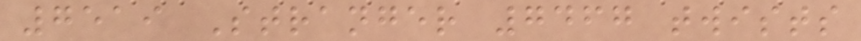7519 Stranger 7467 twists
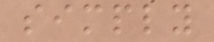simply
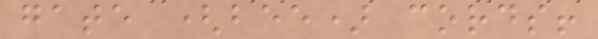gate (bee) cords!
